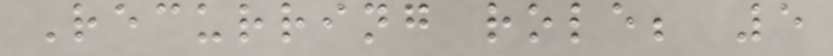Recurring role; 5
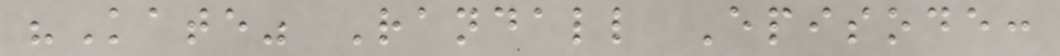"Kate" Randall Episode:
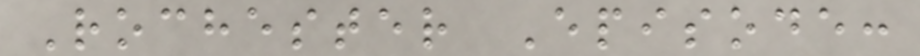Rochester Episode:
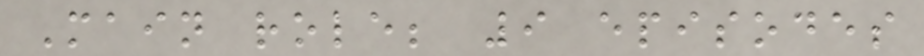Main role; 9 episodes
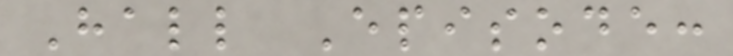Hall Episode:
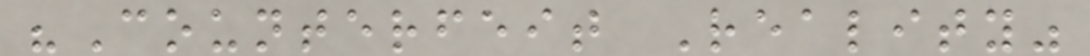"Counterfeit Reality"
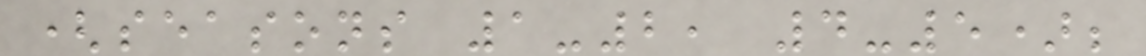(seasons 1-2, 4-5);
